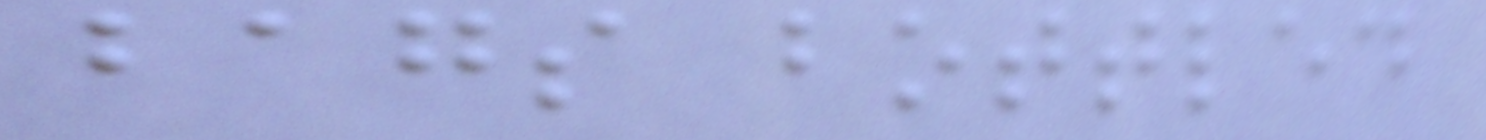bags bottled
